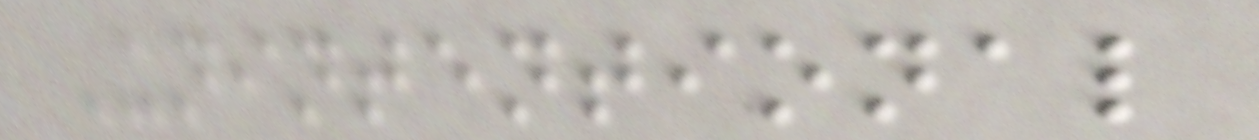Unintentional
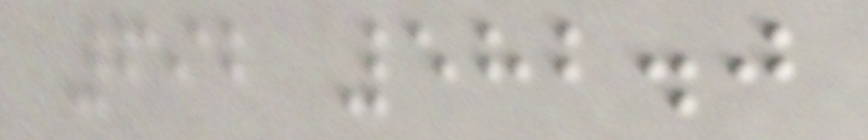692 582.0
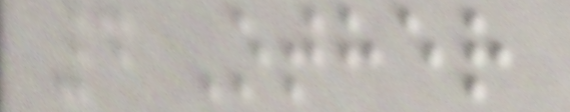4 Other
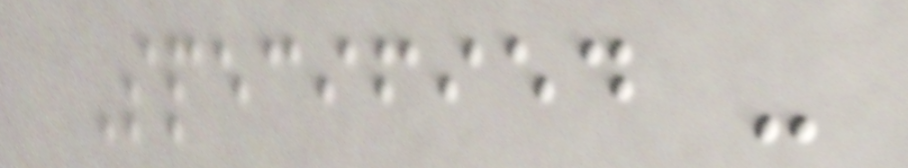Specified -
